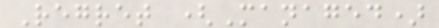Regret (Managed)
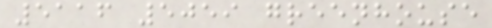5116 5059 greenhouse
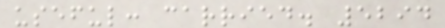useful: carried. 5294
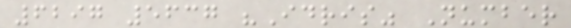6297 5637 "Idris" Number
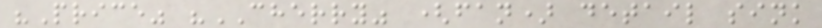"Price" "CHERRY" (fan) detail sink
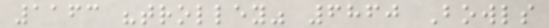1163 "trolley" 6860 Bowls
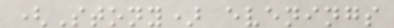(Stony) evenings
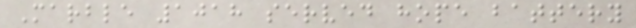Marble 1018 served hope battery
